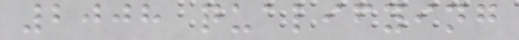2008 qualifying
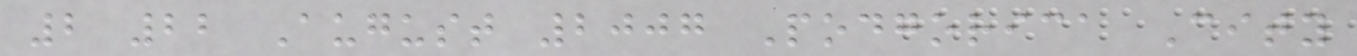2 22 August 2007 Podgorica City
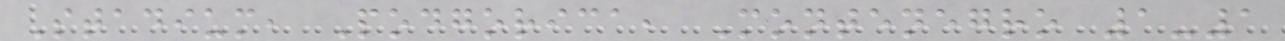Stadium, Podgorica, Montenegro 1-1
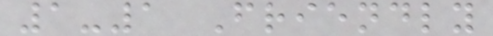1-1 Friendly
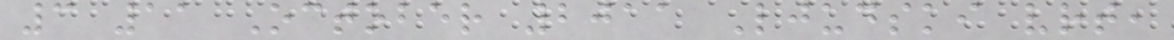3 11 October 2011 Ljudski vrt,
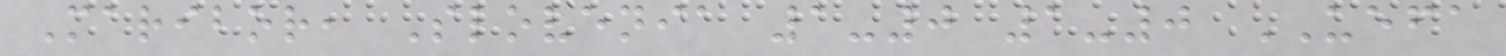Maribor, Slovenia 1-0 1-0 UEFA
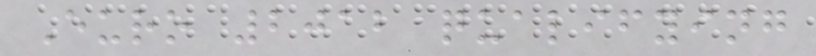Euro 2012 qualifying
